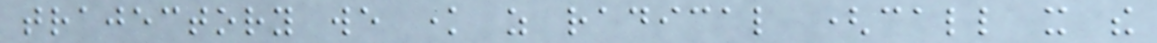trajectory we know as radical (call it the
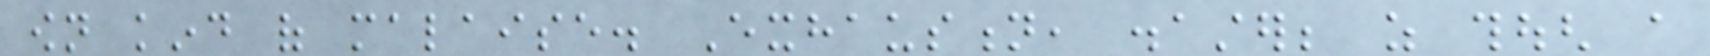own kind of malaise. Exhaustion, disaster; as though a
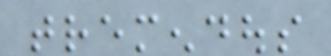tremendous
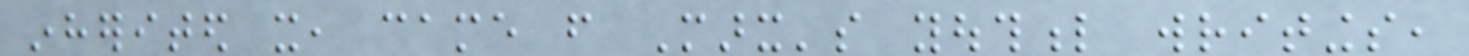inherited it, came from Marx's youthful writings,
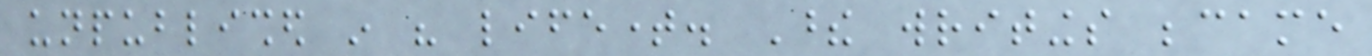unpublished in his lifetime. These writings became
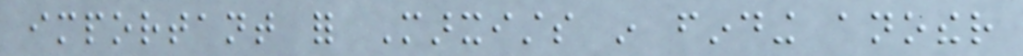important for Marxists in finding another
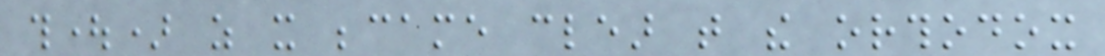thought) as it became clear that the orthodox
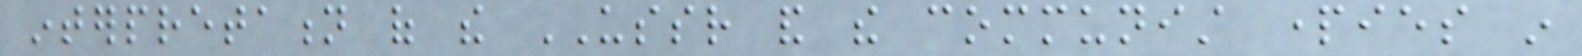interpretation of the USSR and the communist parties in
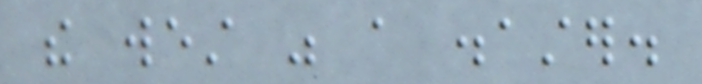the west was a disaster.
